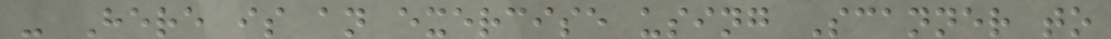- Here is an exercise using Scanner to
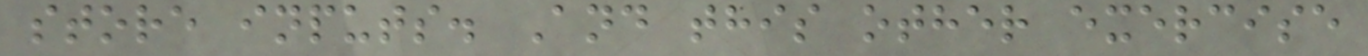store inputs. And this other exercise
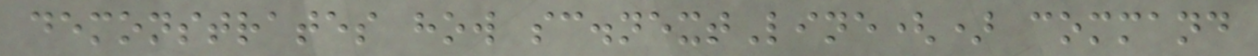demonstrates how sc.nextLine() command
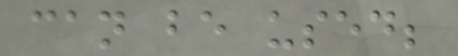can be used;
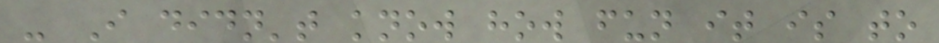- I didn't know how fun it is to
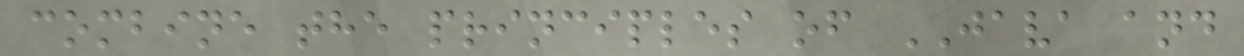combine the principles of JAVA and
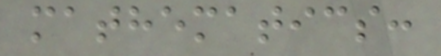mathematics:
